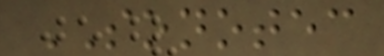SONOTEC
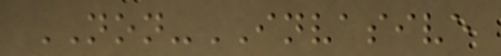NON-INVASIVE
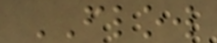FLOW
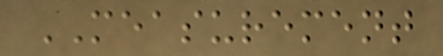MEASUREMENT
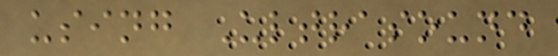using Ultrasound
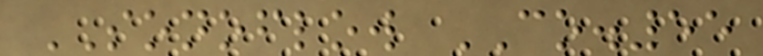SONOFLOW CO.55
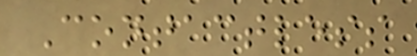Contactless
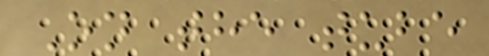On the tube
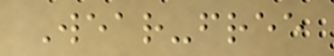Wear-free
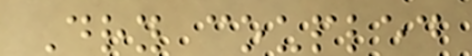Dry coupled
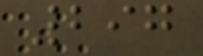297
